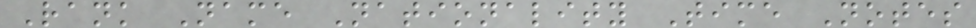Rank Name Nationality Time Notes
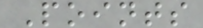Points
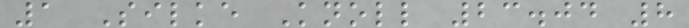1 Silke Knoll 23.04 8
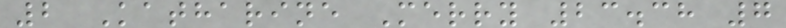2 Katharine Merry 23.38 7
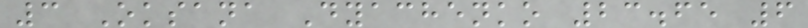3 Oksana Dyachenko 23.65 6
